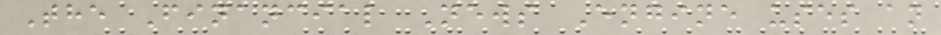The Financial News Engine uses an
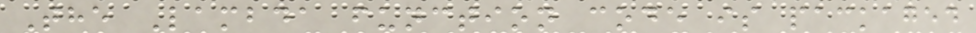The Lambda function code is packaged
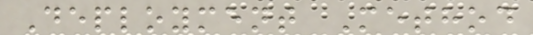Deployment Method
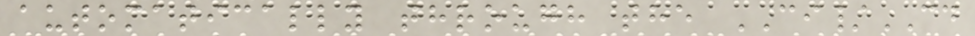automatically through the CI/CD
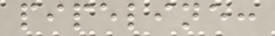pipeline:
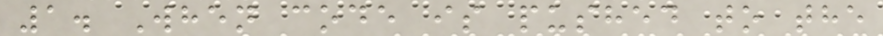1. When code is pushed to the
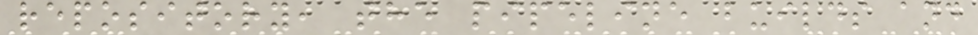repository, the pipeline builds and
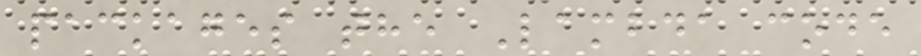packages the Lambda code
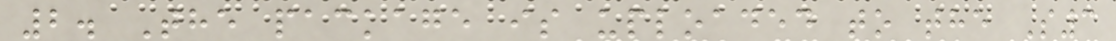2. The package is uploaded to the S3
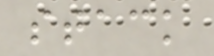stack
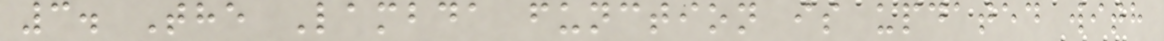3. The Lambda function is updated with
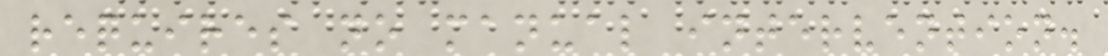requires no manual intervention.
